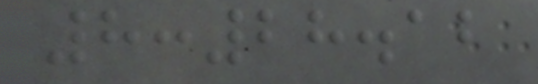8:28.12
